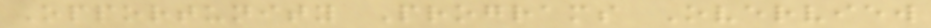Opportunity Programs Overview
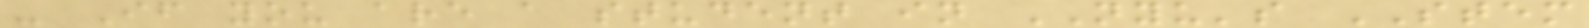- If you are a student in NYU's STEM
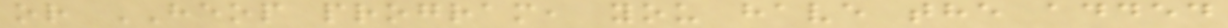or HEOP program, you have the added
